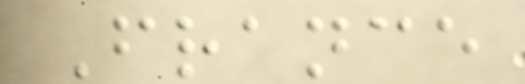France
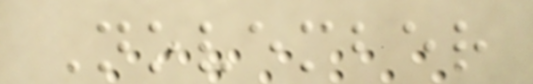November
